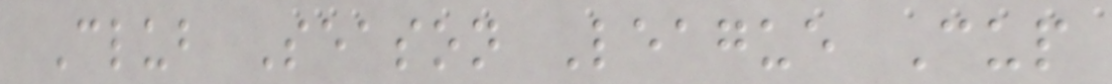Club Season League Cup
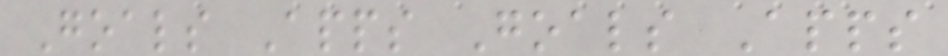Goals Apps Goals Apps
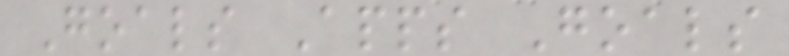Goals Apps Goals
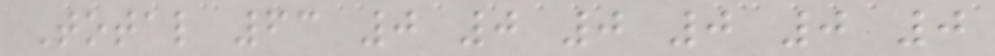Total 63 0 0 0 0 0 0
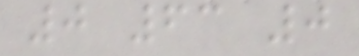0 63 0
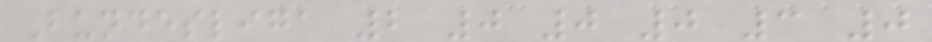Bundesliga 2 0 0 0 3 0
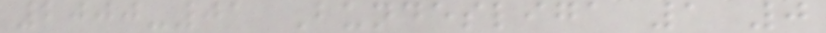2000-01 Bundesliga 1 0
